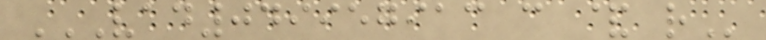VAD049957913 C & R
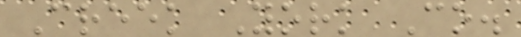Creek York Co.
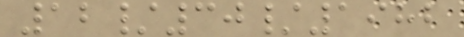12/30/1982
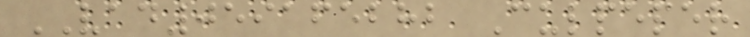VAD059165282 Culpeper
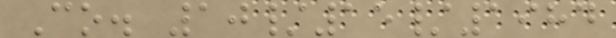Co. 10/15/1984
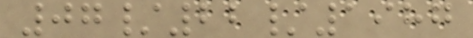07/22/1987
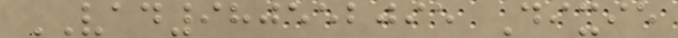VAD980552095 Dixie
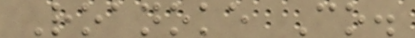Roanoke Co.
